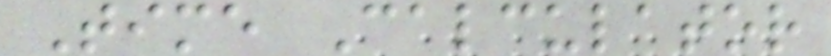Time Calculator
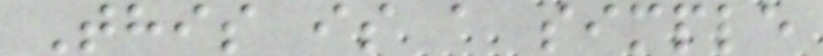This is a simple
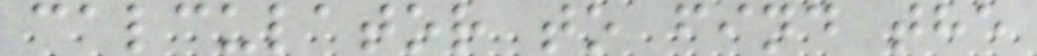calculator to find the
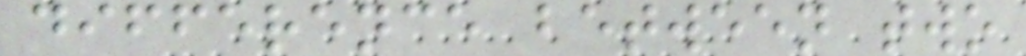difference between two
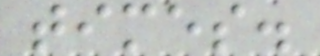times.
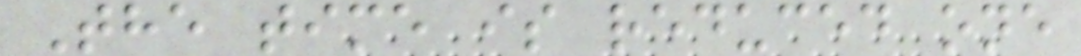The time is reduced one
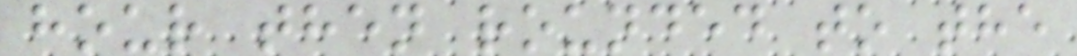hour then rounded to the
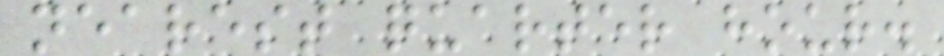nearest quarter hour.
